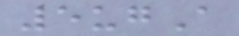5ugA
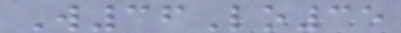W36Lo35
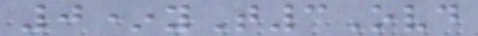0*yT3Ovd
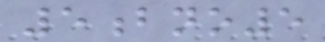5bno5
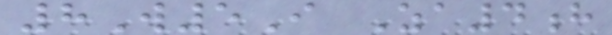8W5I Za4h
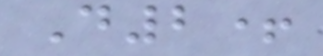D2+
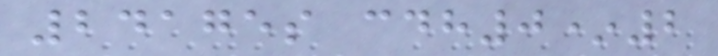24175s cdh0*2
